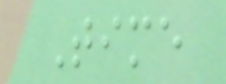Time
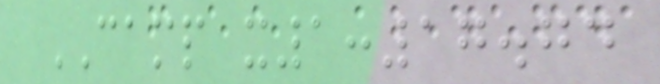CAMP x1:17.74
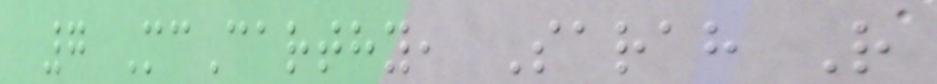7 McCarthy, Sarah R
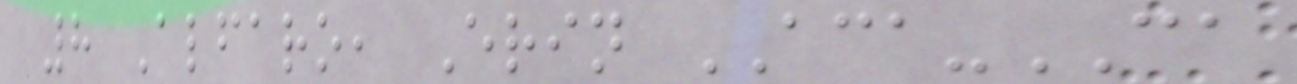8 Alfaro, Erin ACA-CA
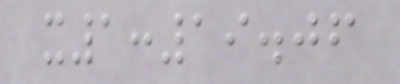x1:19.06
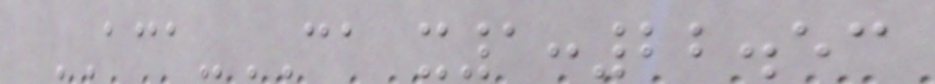ACA-CA x1:22.53
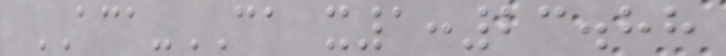ACA-CA x1:23.88
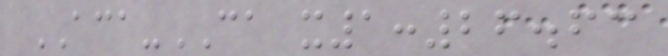ACA-CA x1:26.63
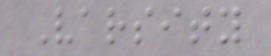Varsity
